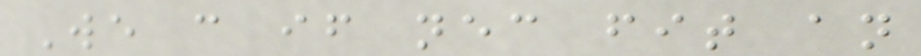We can if necessary fit an
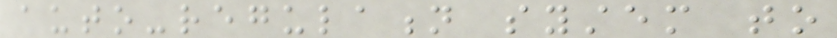auto-regulation system to
